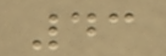43
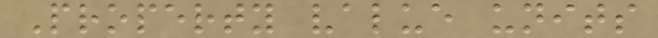Property value units
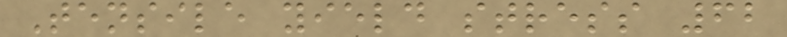Tensile yield stress 62
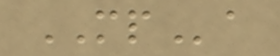MPa
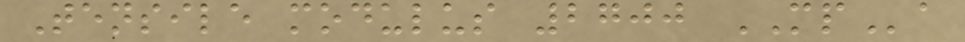Tensile modulus 2700 MPa
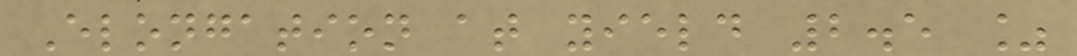Elongation at yield 2.5 %
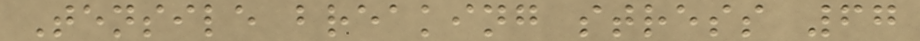Tensile breaking stress 67
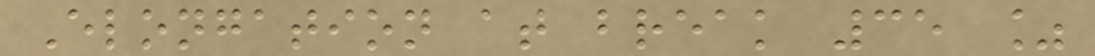Elongation at break 35 %
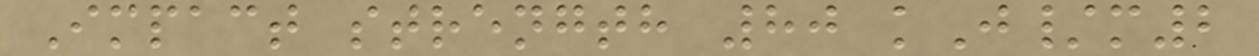Impact strength 80 kJ/m2
